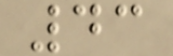43
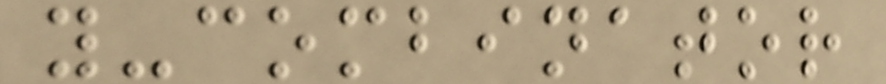y-combinator
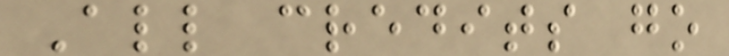All credits go
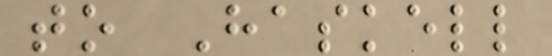to Haskell
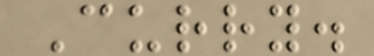Curry.
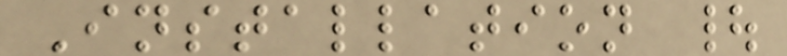Installation |
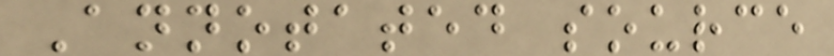Annotated source
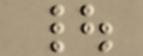|
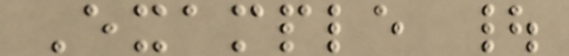Example |
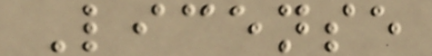License
